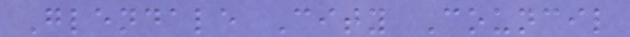Glendale City Council
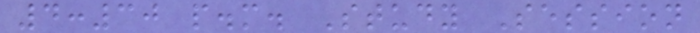4:30 p.m. Study Session
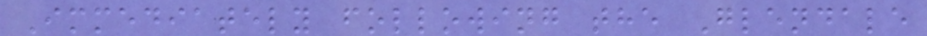Immediately following the Glendale
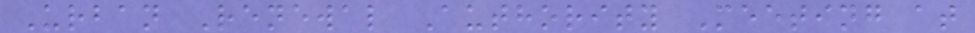Urban Renewal Authority Meeting at
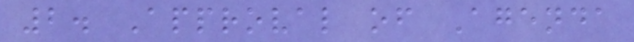2. Approval of Agenda
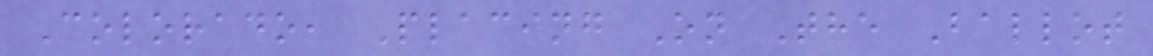Colorado, Placing On The Ballot
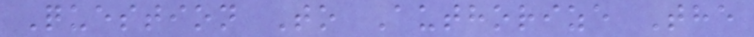Question To Authorize The
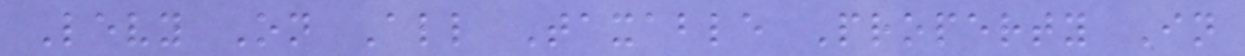Levy On All Taxable Property In
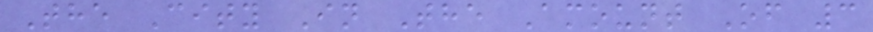The City In The Amount Of 3
